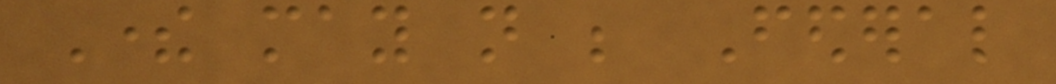There may not be Federal
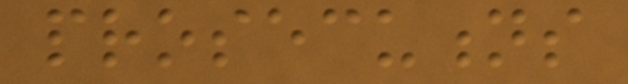prosecutions
